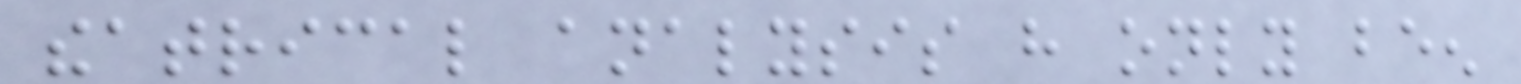theatrical analysis have only been
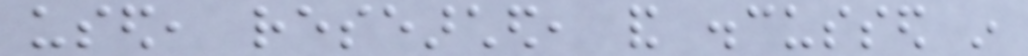used, researched, and discussed in
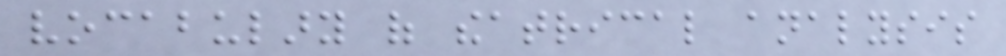vocabulary of theatrical analysis
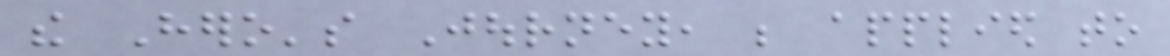the Hero's Journey, be applied to
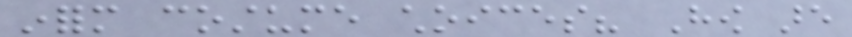inform costume choices? How are
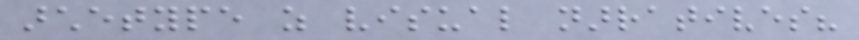archetype as visual narratives?
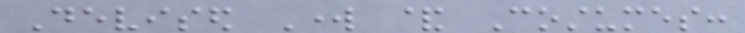Devised Work & Costumes:
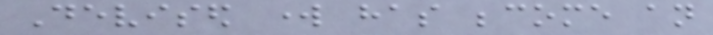Devised work has become an
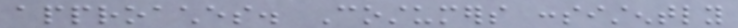approaches. Costumers consistently
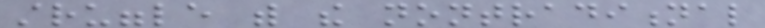struggle with the nontraditional
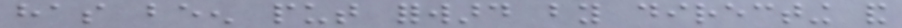has been put forward by directing and
